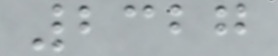2327
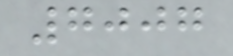7007
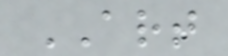ART
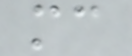mc
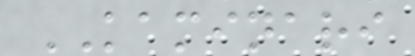KAMINARI
